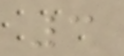3
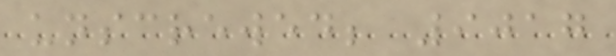unscrewed; 9017
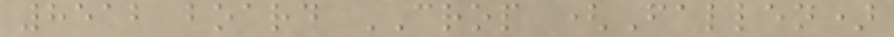8512 board CROP (Fallen)
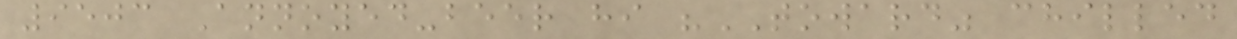9503 Annoyed-beer hi "TOWARD" chilled
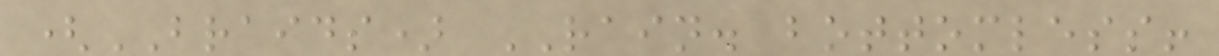(BRAIDS) RAIN. bottomless!
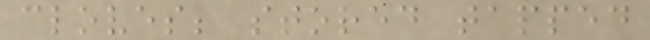cloves; stored tapped
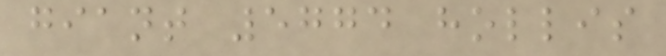giant 5774 hollis
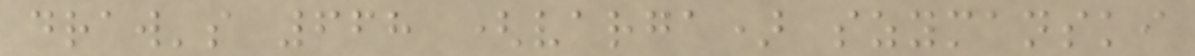draw's 668 (varga) szymanski
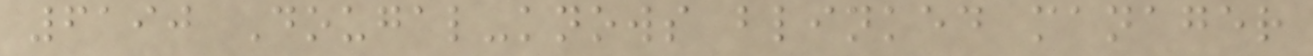6190 Dougal-knows blinked manager
